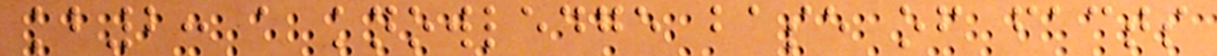kb2: a knowledge base of facts
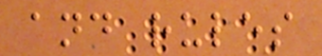and rules
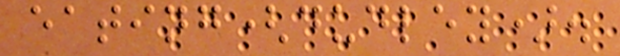eating(dudley).
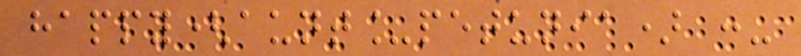happy(aunt_petunia) :-
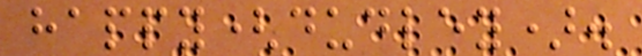happy(dudley).
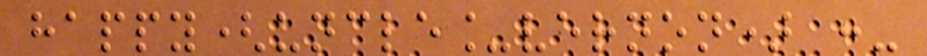happy(uncle_vernon) :-
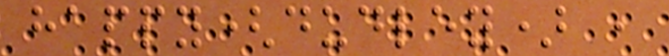happy(dudley) ,
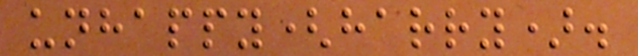unhappy(harry).
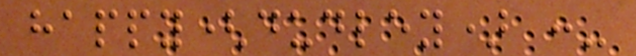happy(dudley) :-
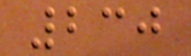230
